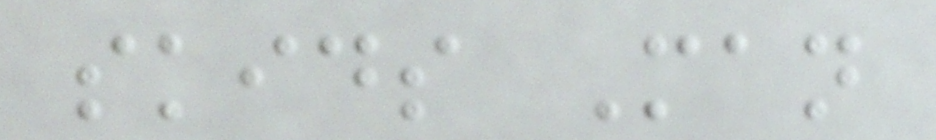skids Man
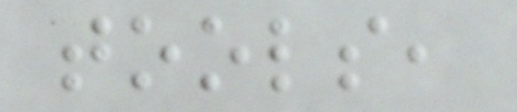tools,
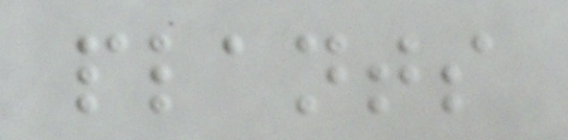plants
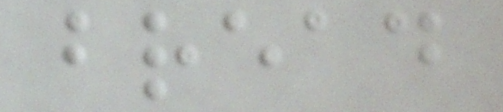bread
